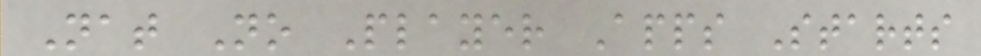Nat No Player Apps Starts
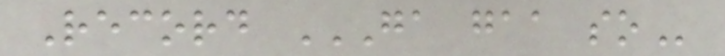Record GA GAA SO
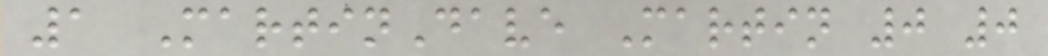1 MartinDave Martin 0 0
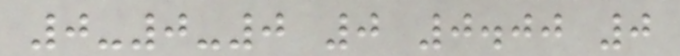0-0-0 0 0.00 0
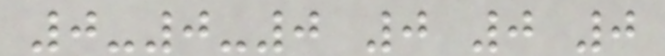0-0-0 0 0 0
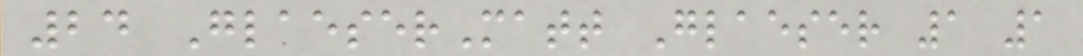24 GlaeserMatt Glaeser 1 1
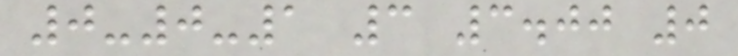0-0-1 3 3.00 0
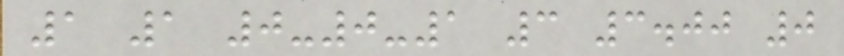1 1 0-0-1 3 3.00 0
